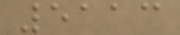5113
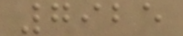7925
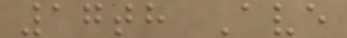17th Ave
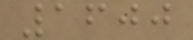1600
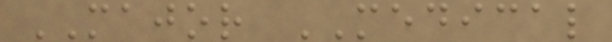MAJOR MEDICAL
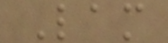Lam
